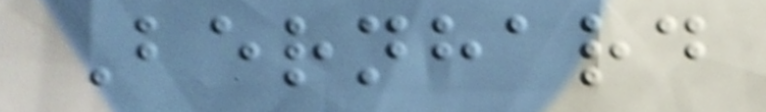Bernhard
